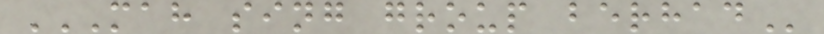MAH SING GROUP BERHAD
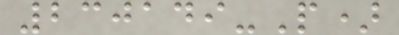230149-P)
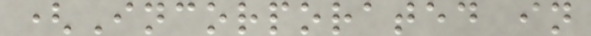(Incorporated in
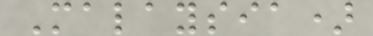Malaysia)
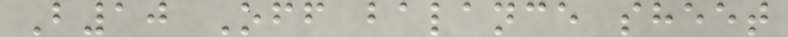B10 Off balance sheet
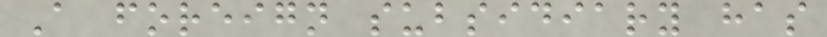A foreign subsidiary has
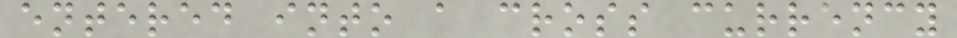entered into a cross currency
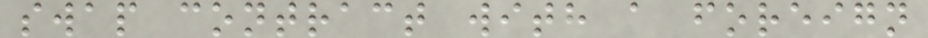swap contract with a foreign
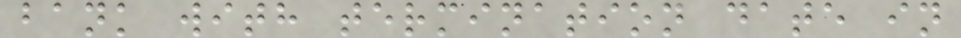bank with termination date in
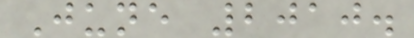June 2010.
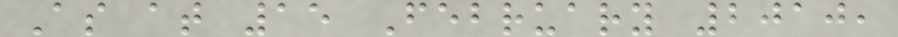As at 15 February 2010,
